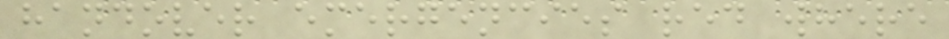handover emergencies red where
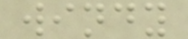windy
